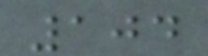104
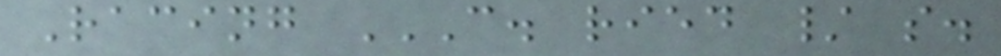Racing C. RIED / S.
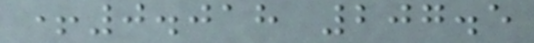+0.018 207.5
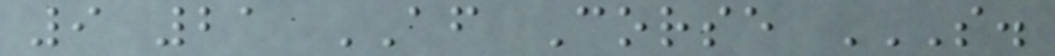9 21 AF Corse S.
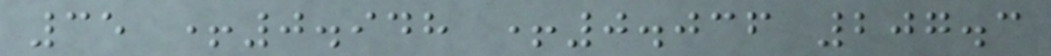35 +0.948 +0.036 207.3
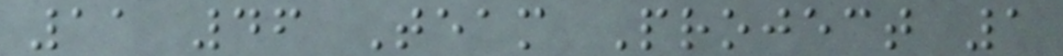11 46 Team Project 1
